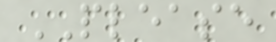PLEASE
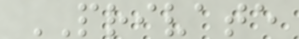PRIVATE
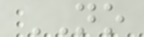NO
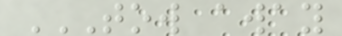TOW AWAY
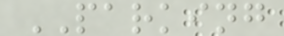PARKING
